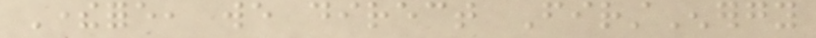Therefore, we direct FirstEnergy
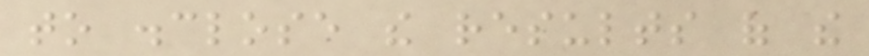to disclose the results of the
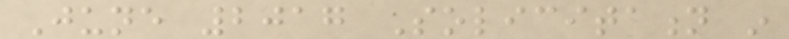June 2017 Solicitation in
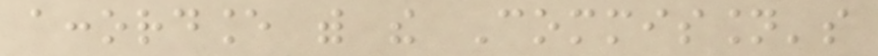accordance with the Commission's
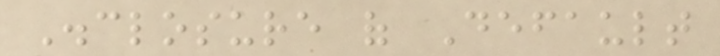Disclosure of Default
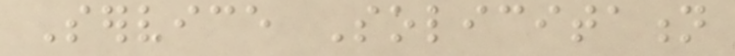Service Solicitation
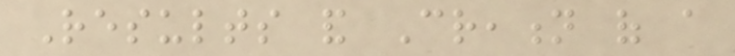Results and Creation of a
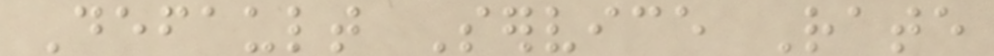Default Service Rate
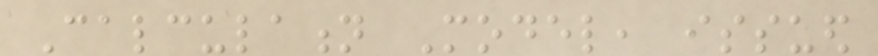Calculation Model, issued
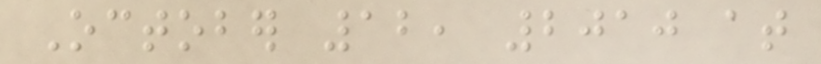October 12, 2010 at
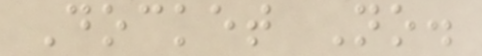Docket No.
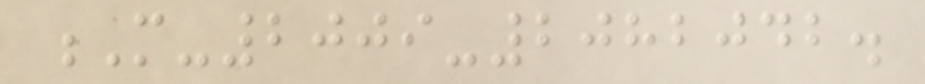M-2009-2082042.
